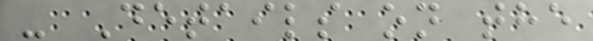- Details on the
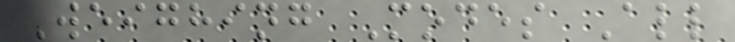Weighing Modes All
